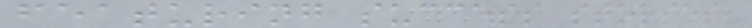featuring success stories,
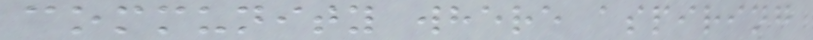community where aspiring
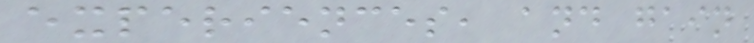experiences, and gain
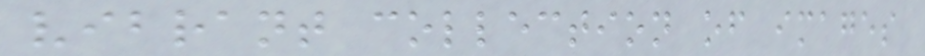vibrant collection of images
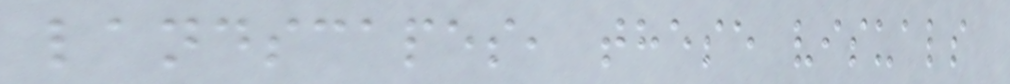landscapes, these visuals
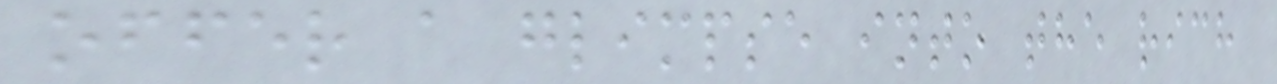offer a glimpse into the rich
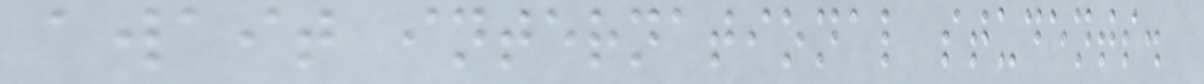await international students.
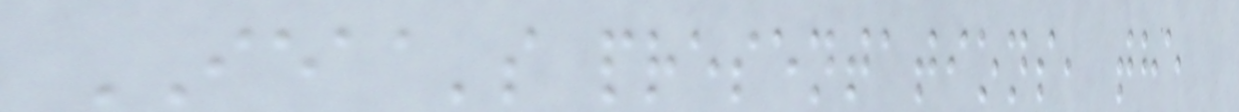IEAA's presentations, the
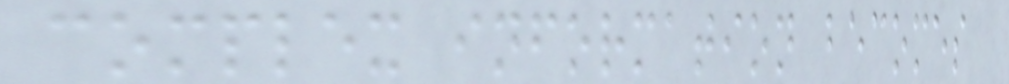complex information becomes
